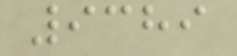9389
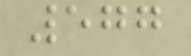577
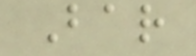Bar
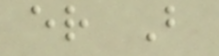er B
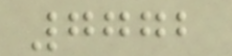7772
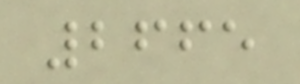2665
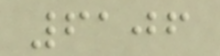6106
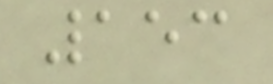153
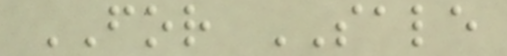FOR SALE
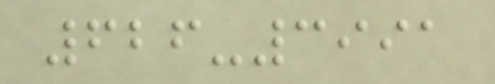626-3991
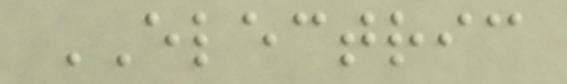ELECTRIC
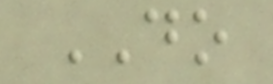DO
